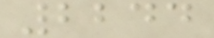2244
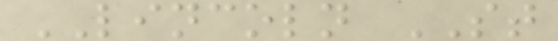LINCOLN ST
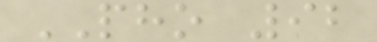PHO 92
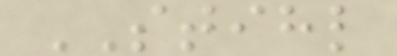STIHL
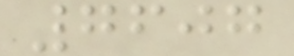7607
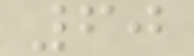60
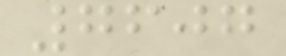7607
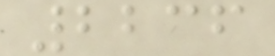2236
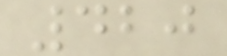420
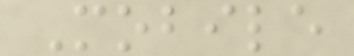Mobile
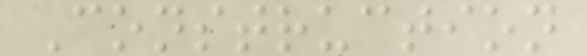Construction
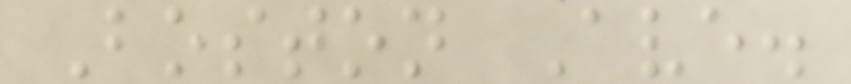Boston Ave.
